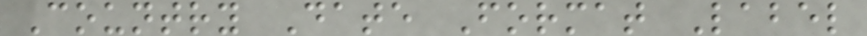Country Date Format Label
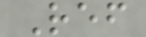Ref
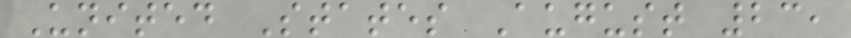United States August 23,
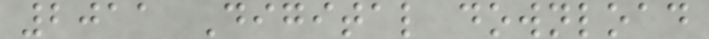2011 Digital download
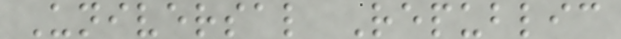Universal Republic
